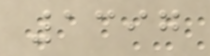1397
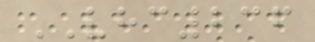VHC236
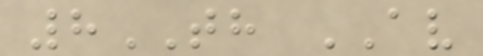8TH AV
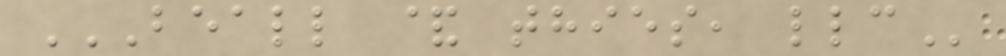BEALL & THIES, LLC
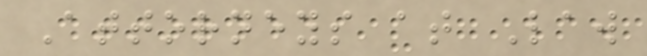Attorneys at Law
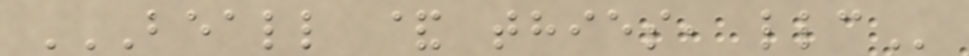BEALL & THIES, LLC
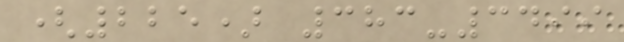(225) 383-3499
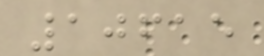10615
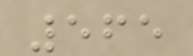565
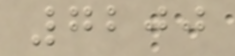7200
